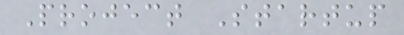Project Startup
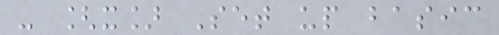- [x] Set up basic
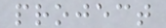project
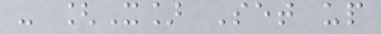- [X] Set up
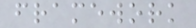framework
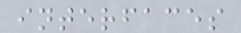interfaces
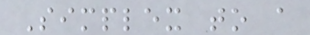Simplex to a
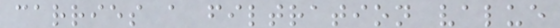carries a filtration value
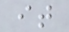it
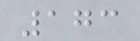173
